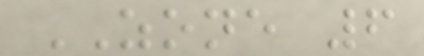ZONE 6
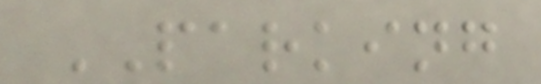PARKING
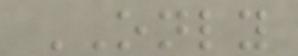ONLY
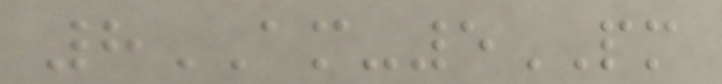8AM-5PM
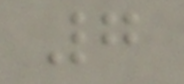7
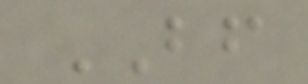BF
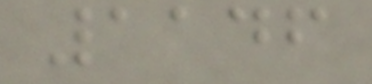1146
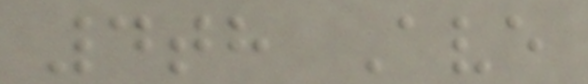4th Ave
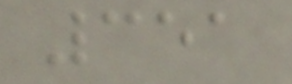351
